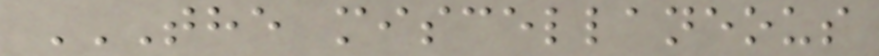THE MISCELLANEOUS
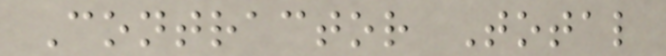Contractor Total
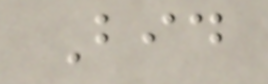Bid
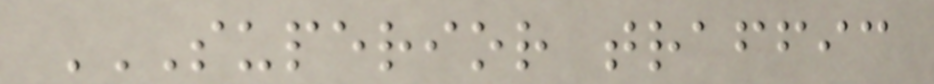SUPERIOR TRAFFIC
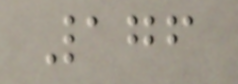176
